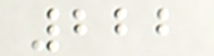222
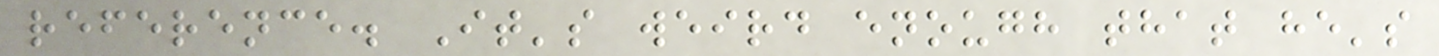reference. It's weird enough that he's
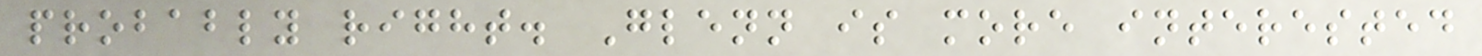probably right. Glenn is more interested
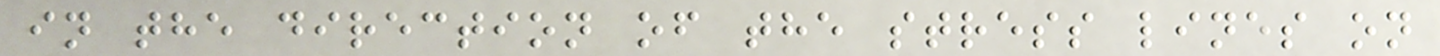in the direction of the stress lines on
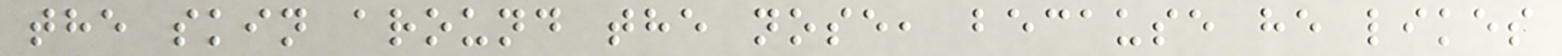the skin around the nose, because he likes
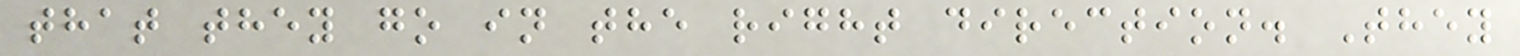that they go in the right direction. They
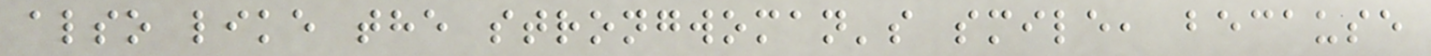also like the strongwoman's smile, because
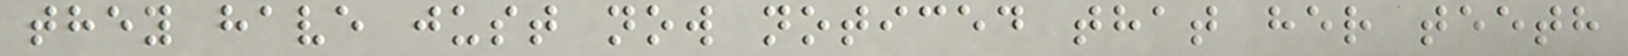they have just now noticed that her teeth
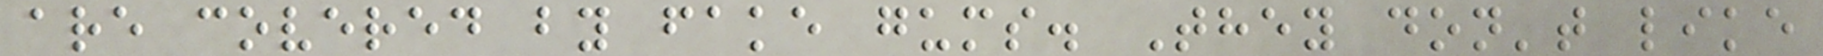are covered by fake gums. They don't like
